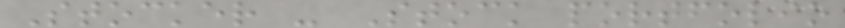Stocker - Stock portfolio
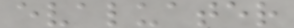evaluater
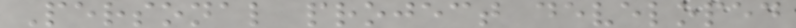Personal project developed
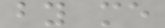by me
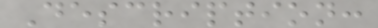Description:
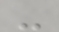-
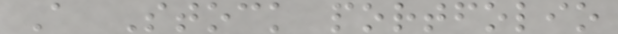A Stock portfolio
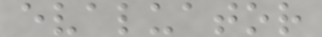evaluator
